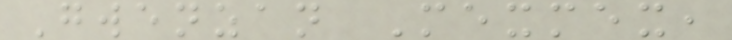Gwenzan Mexmex,
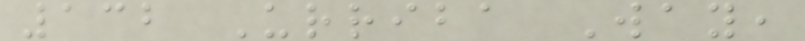132 Urriba Way,
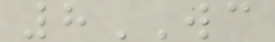8WC
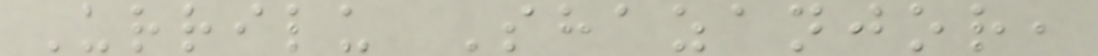Urrilu Shazanjor,
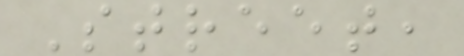Street,
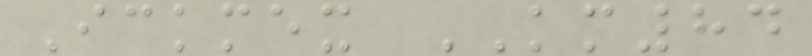Ickmex KM84
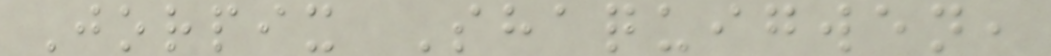Jorpix Shaquigwen,
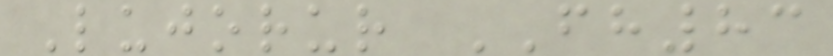Lujorur FH83
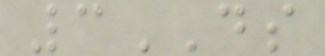3DS
